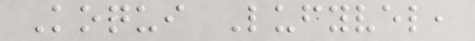Koqui Lufyvel,
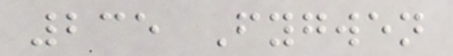235 Fygwen
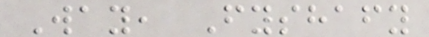Way, Fyshafy
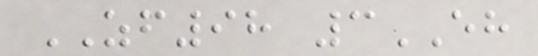ZF98 3EH
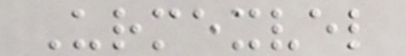Urmexvel
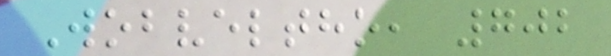Wobveltho, 702
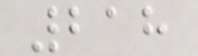218
